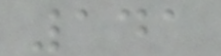141
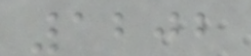1202
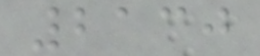2130
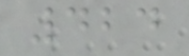424
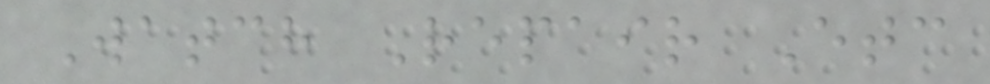Watch Repair Etc
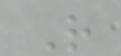R
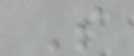S
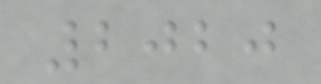2020
